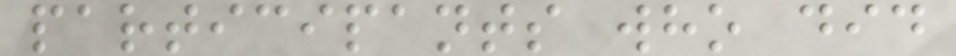participants who did
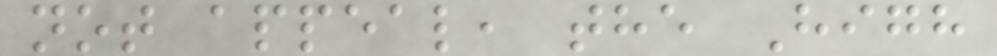not appeal, the High
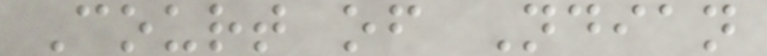Court of Ndian
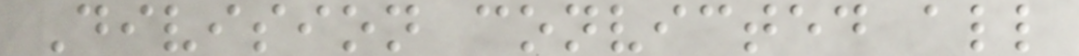Division convicted all
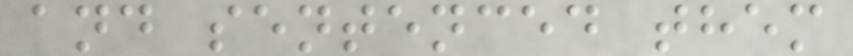and sentenced them
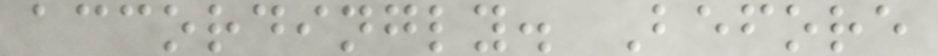accordingly. Before
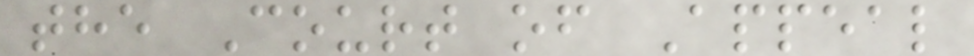the Court of Appeal
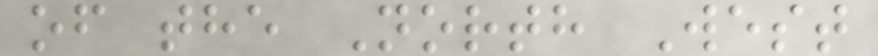of the North West
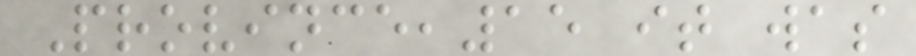Province,15 it was
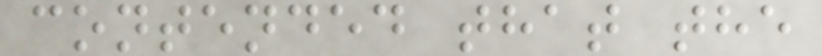contended that the
